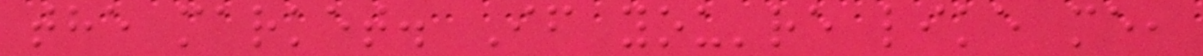the market. If you're like me,
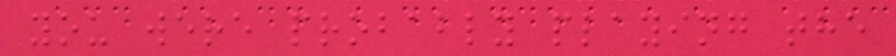you were probably playing the
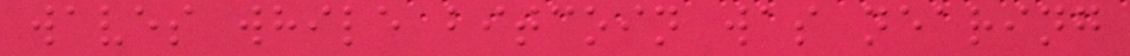waves while bitcoin was nearing
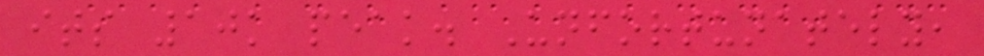its 10k peak. Unfortunately,
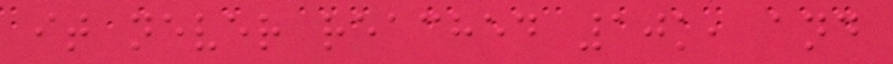it never reached 10k, and
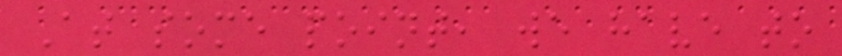At some point, we have to
